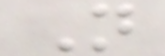N
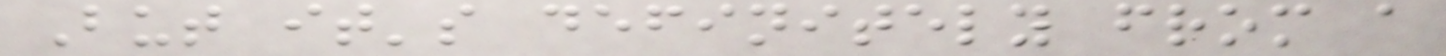But it's definitely from a
